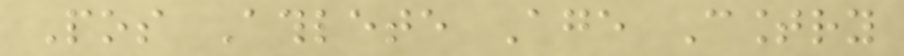Pos Athlete Age Country
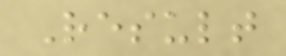Result
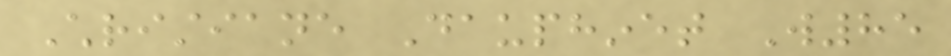Christiane Dauphinet W85
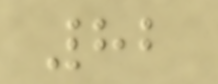82
